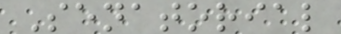Senatorial
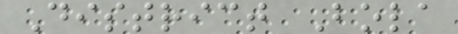District Bola
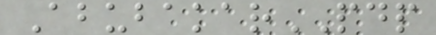AbubakarPDP
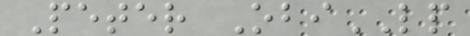Peter ObiLP
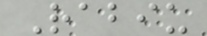Rabiu
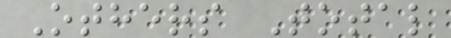Others Total
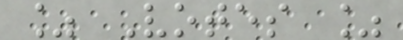% Votes %
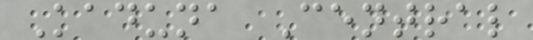Kaduna Central
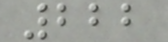222
